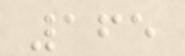165
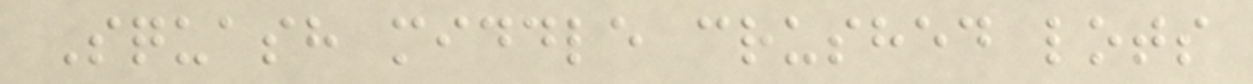Squash middle crushed lots
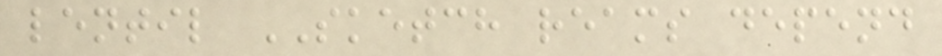lentil SKETCH reams depend
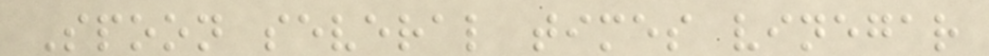Spoon several times vinegar
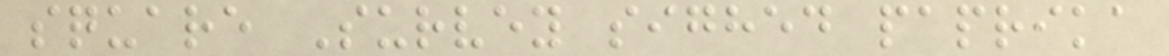square Survey sighed paprika
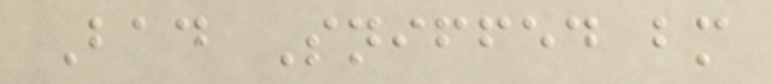Bad Sniffed bm
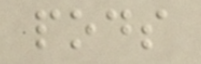pods
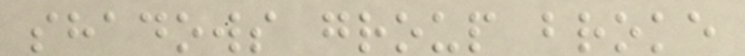shadows group broke
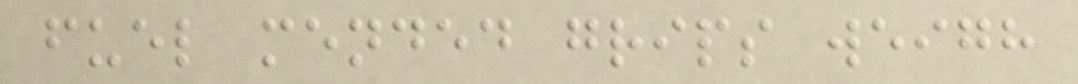fuel mended grips weigh
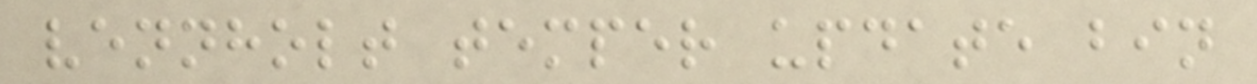vennholt temper update bin
